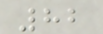82
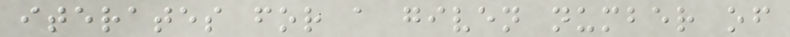iterates for a given number of
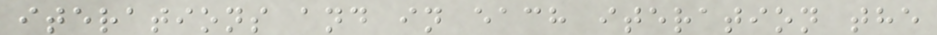iterations and in each iteration the
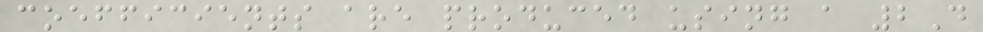coefficients are produced using a 2D
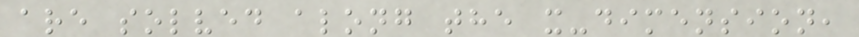are solved along the x-dimension,
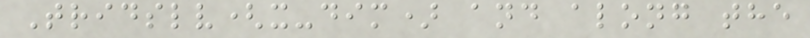Tridslv(x-dim) and along the
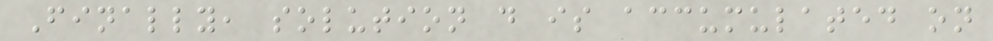Finally, solution d is accumulated on
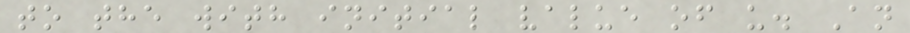to the with initial value of u. An
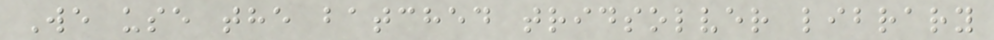We use the batched tridsolver library
